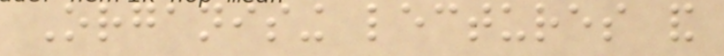Organising lectures and
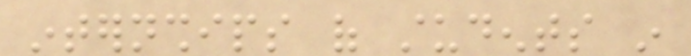internships of students in
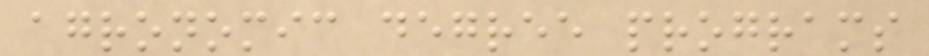agronomic degree programs
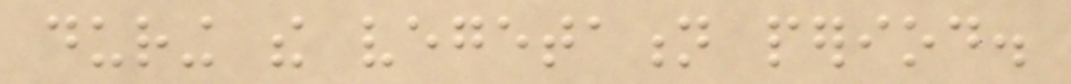during the vegetation period.
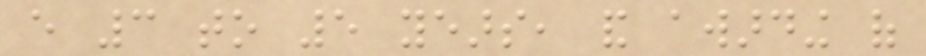every 3 to 5 years, and awarding of
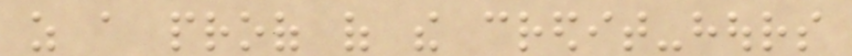as a proof of the credit-hours
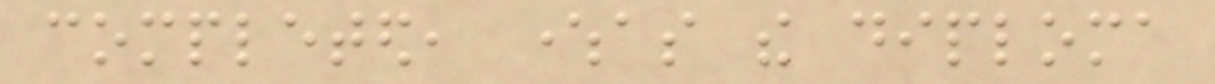completed, whereas the diploma
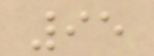95
